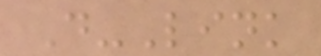D-Link
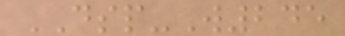DSP-W245
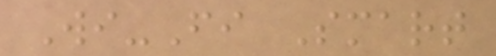Wi-Fi Smart
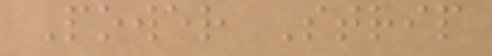Power Strip
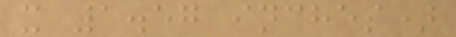x 1.57 inches)
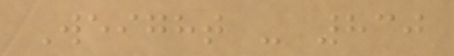Weight - 830
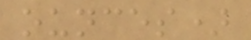ounces)
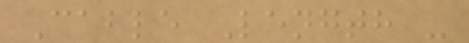Cable Length -
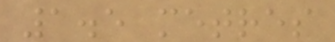1.5 metres
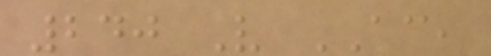240 V AC,
